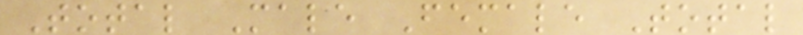Total Male Female Total
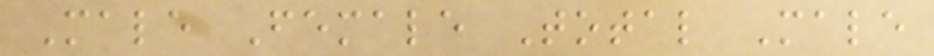Male Female Total Male
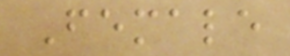Female
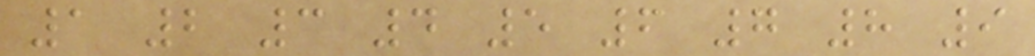1 2 3 4 5 6 7 8 9
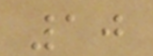10
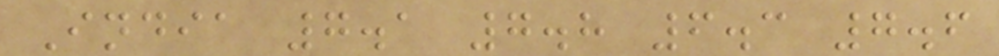India 7.1 7.8 6.3 7.6
